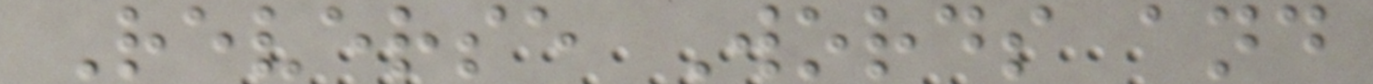Reverse Words and
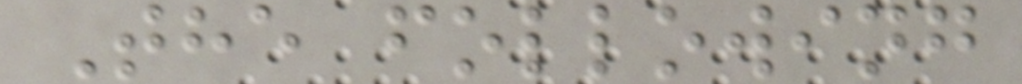The following
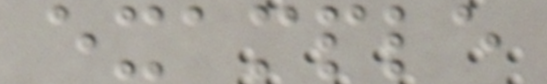example
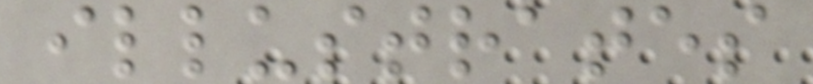illustrates
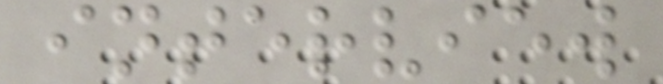interview
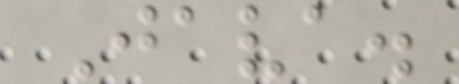Java.
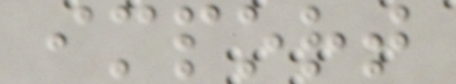import
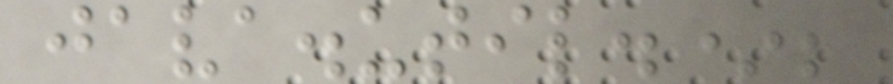java.util.*;
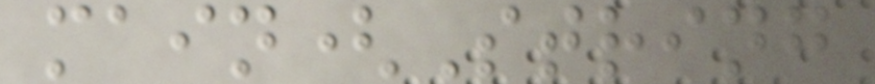main(String
